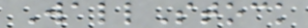WallStock
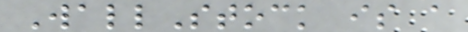WallStock is a
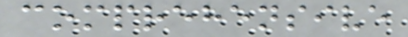comprehensive
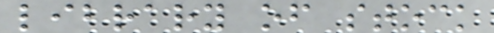library of stock
